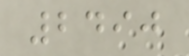2490
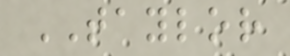TAYLOR
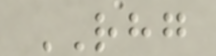RHG
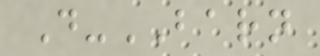D-BARN
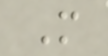M
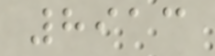8913
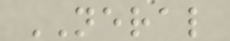NERAL
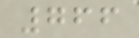766
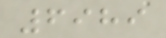6989
